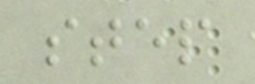step
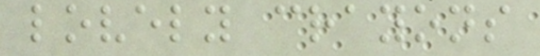lovely crayons
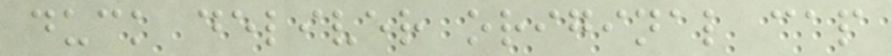duck deliver original cap
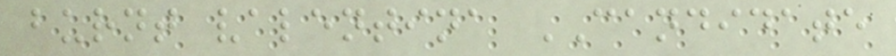burnt valentina CANDIDATE
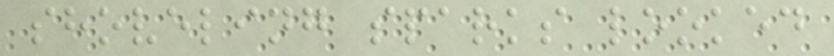shoveling sparks looked
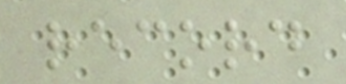record
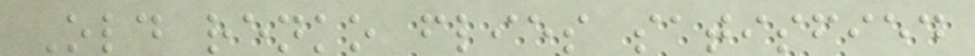Old renko flies satisfied
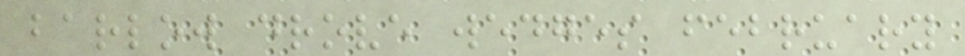barlow drove wedges february
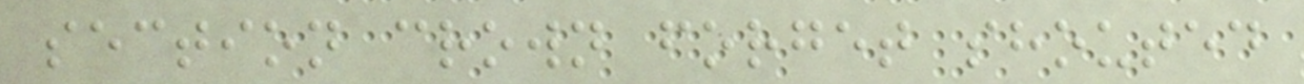section crown forget shouted
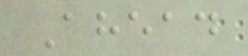Ahead
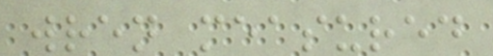wren measured
